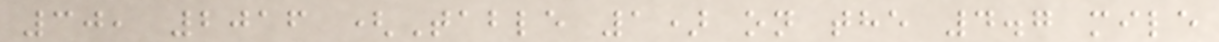30, 2016 (Table 1) on the 4.7 mile
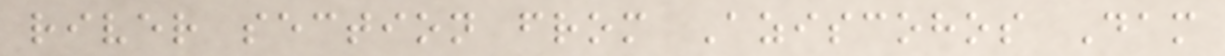river section from Aziscohos Dam
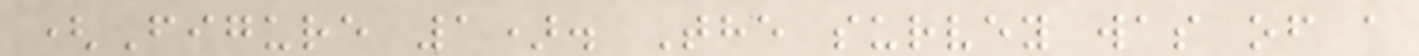(Figure 1). The survey was of a
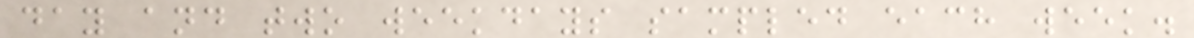day and two weekdays sampled each week.
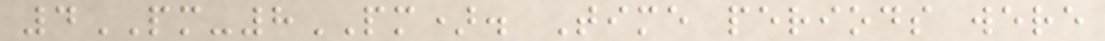4PM-8PM). Time periods were
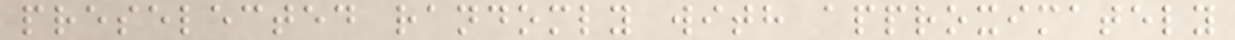preselected randomly with approximately
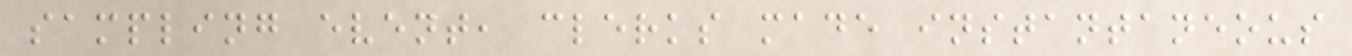sampling event, clerks made instantaneous
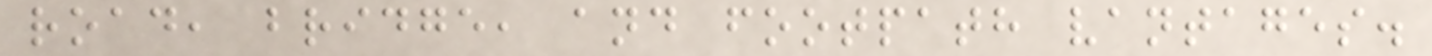road, bridge, and footpath vantages.
